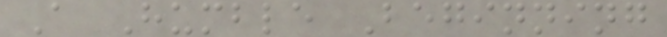A Humble Beginning
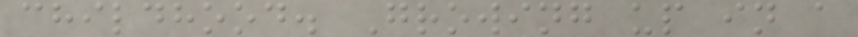childhood. Growing up in a
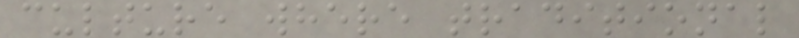culture where traditional
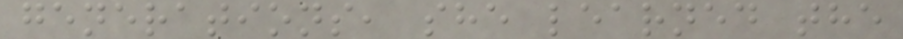generations, she learned the
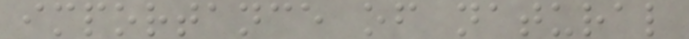importance of natural
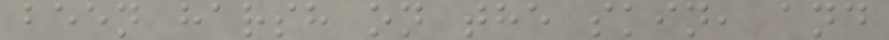been harsh on the skin, and
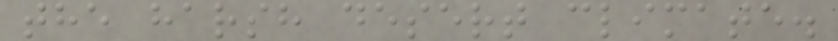the harsh desert climate.
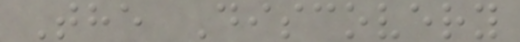The Discovery
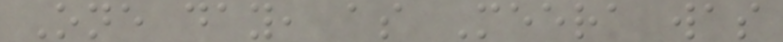One day, as Meera was
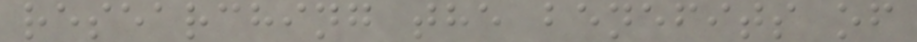researching the benefits of
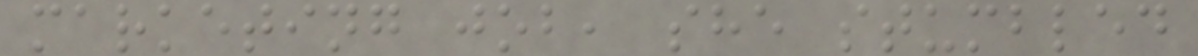marketing job, she stumbled
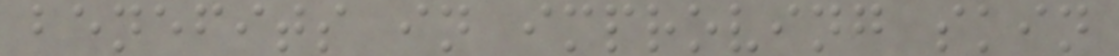benefits in improving skin
